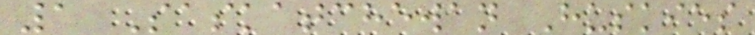1 Saskatchewan Huskies
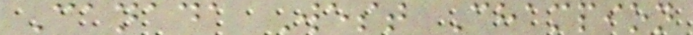Canada West Champion
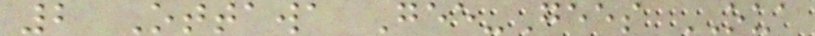2 Ottawa Gee-Gees OUA
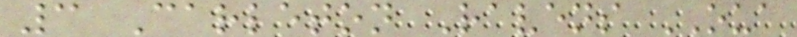3 Carleton Ravens OUA
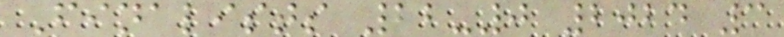Finalists 22-0 2024 3
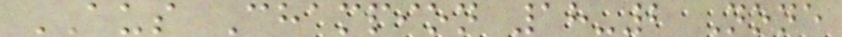AUS Champion 18-2 None
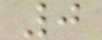0
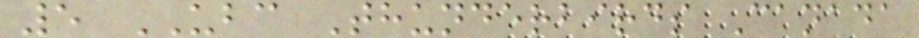5 UBC Thunderbirds Canada
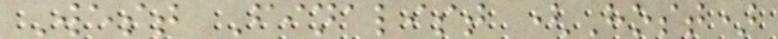West Finalist (Host)
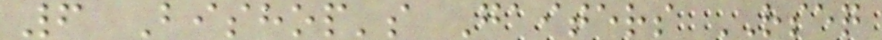6 Bishop's Gaiters RSEQ
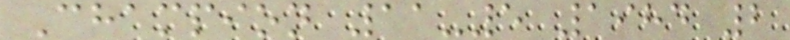Champion 11-5 1984 2
